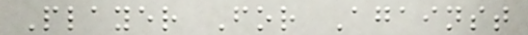Player For Against
